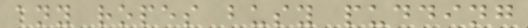any ropes busy pudding
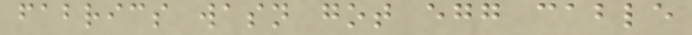fabrics wasn got egg cable
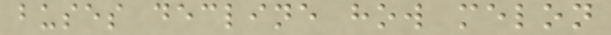buses decline how melon
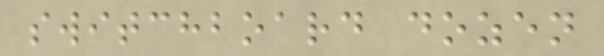switchboard dozen
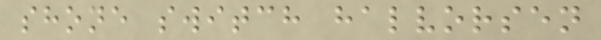shone switch halvorsen
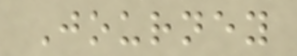Journey
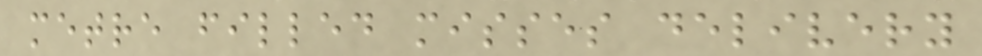metre filled misses delivery
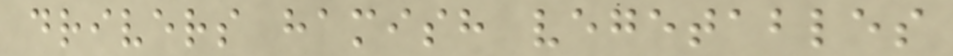drivers hamish vegetables
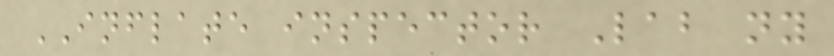INFLATE inspector Lab ny
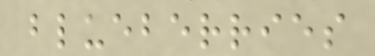blueberries
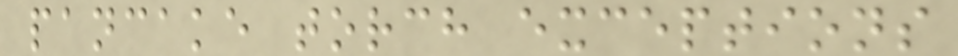pancake torch exceptions
